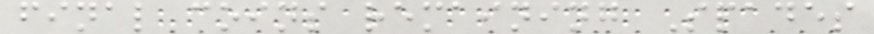final coins remaining Spades
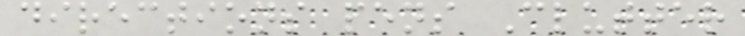directions pens Clutter
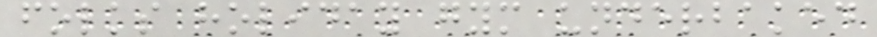folks holiday gym underbaked
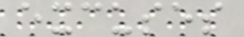excuses
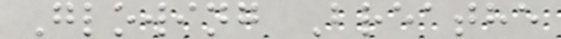Glowing Breathe
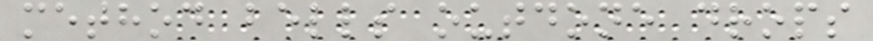method bells outdone drops
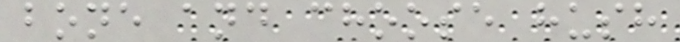bone and choose hush
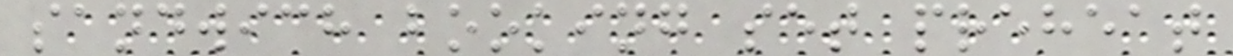sandwich booking set preheat
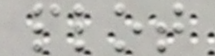plot
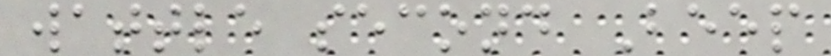wattle second Beep
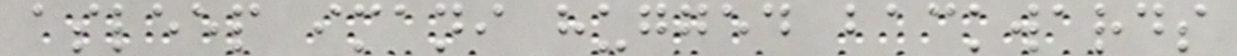asleep imani hugged backwards
